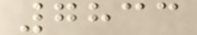7833
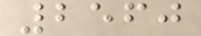2560
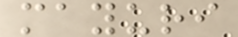mayuri
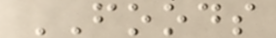FOODS
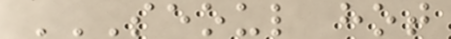SEOUL HOT
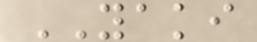YAKI
